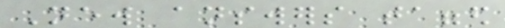New answers tagged
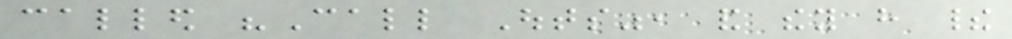called "Call Outs", and they have their
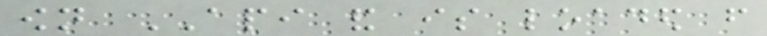own API and is loaded from
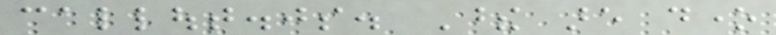callout.js. These are done
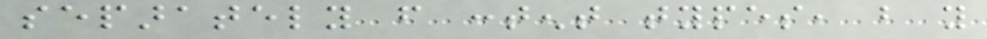separately from content types, but you
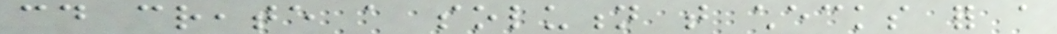could create a solution that checks for a
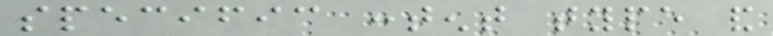specific content type and
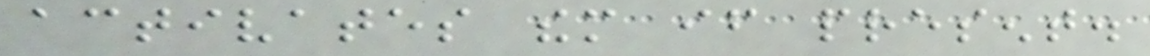activates them if present.
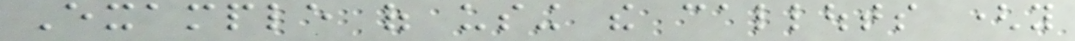Example of using the callouts (you
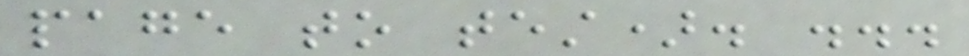page to test). ...
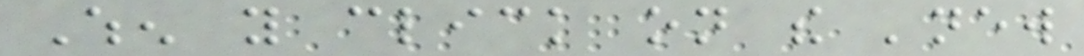When you click on the 'new
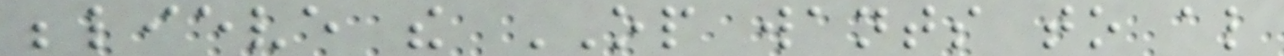believe the OP wants to also
